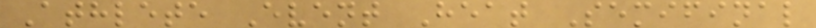Athlete Event Heat Semifinal
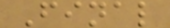Final
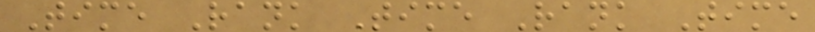Time Rank Time Rank Time
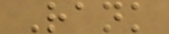Rank
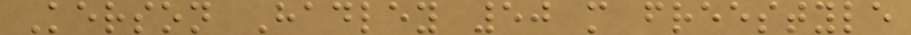Kerson Hadley 50 m freestyle
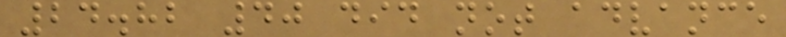24.82 40 did not advance
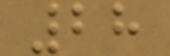28
